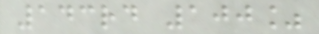143rd 100%
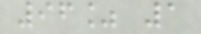96% 1
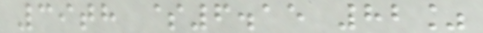39th $6.15 82%
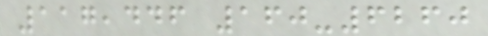117,446 160-6260
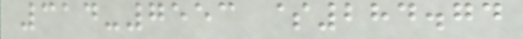314-7553 $284.74
